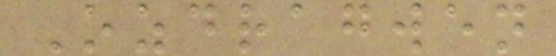Ozdragwen
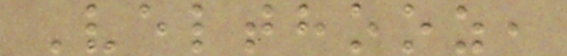Velthooz,
